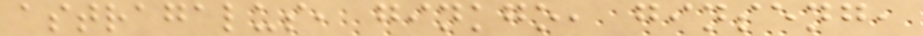astragalus, ginkgo, ginseng,
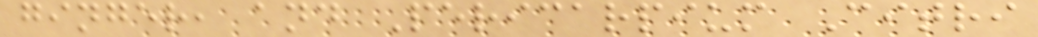ginger, and Pericarpium Citri
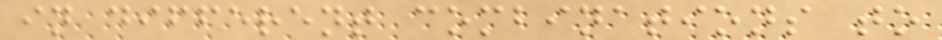in different combinations to
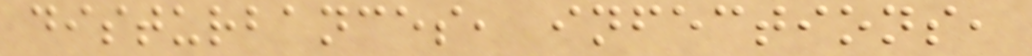disturbances, infections,
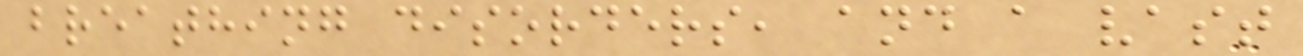breathing disorders, and a vast
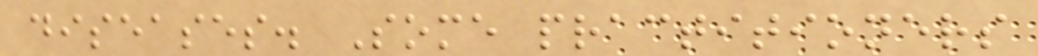diseases. Some practitioners
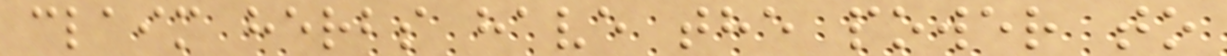claim herbs have the power to
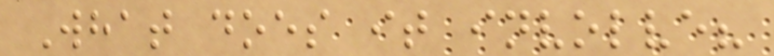What does it involve?
